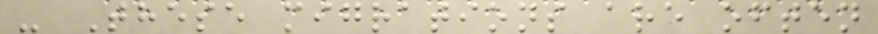- These migrations are often
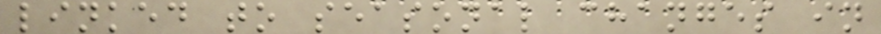linked to seasonal changes in
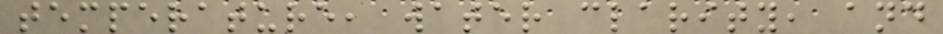temperature, water clarity, and
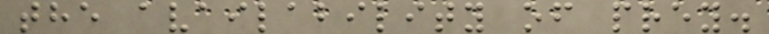the availability of prey.
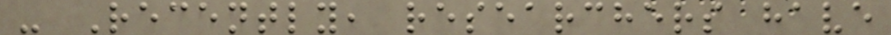- Recently, researchers have
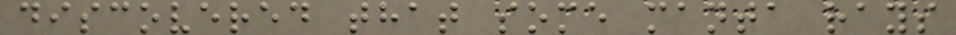discovered that some manta rays
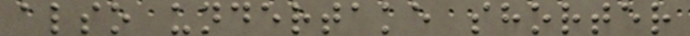also undertake shorter
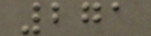271
